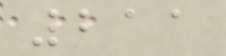211
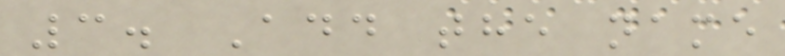3. Add the name
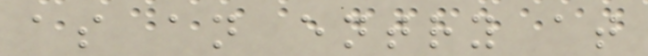as an entry at
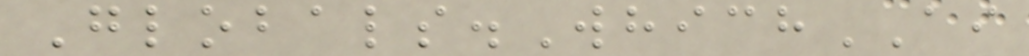Globals.WhichAI
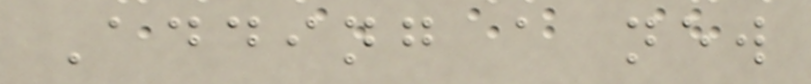Adding a new
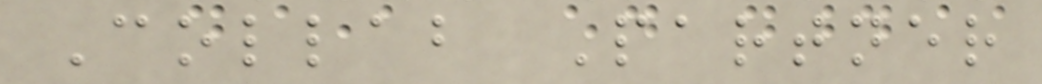Collab Partner
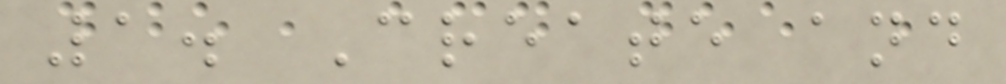1. Create and
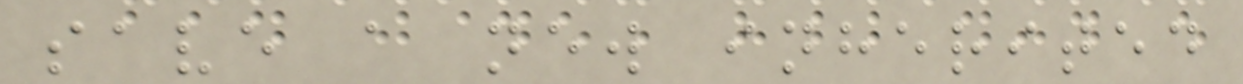save a new inherited
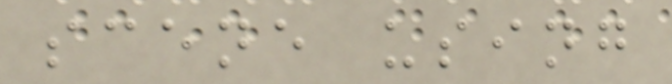scene using
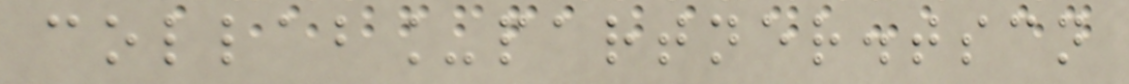collab_partner.tscn
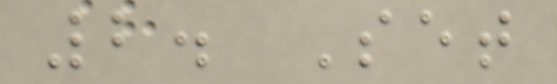2. Set
